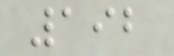192
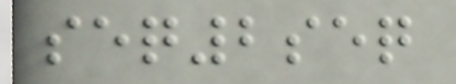seq2seq
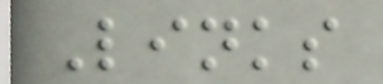Links
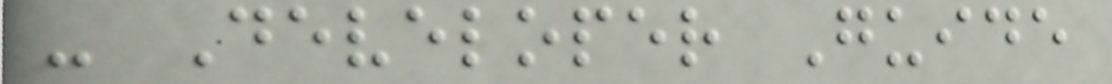- Developer Guide
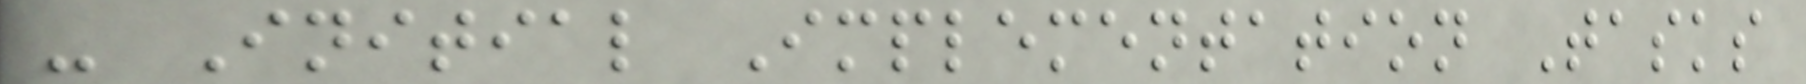- Initial Implementation Tasks
